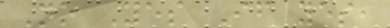No Yes If yes,
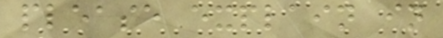please explain in
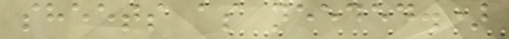sheets as needed.)
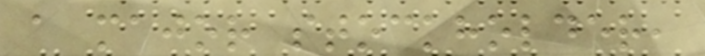a major stockholder,
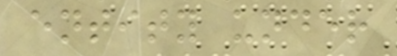entity under
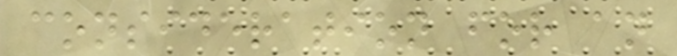consideration for an
